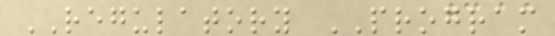REGULATORY PROGRAM
